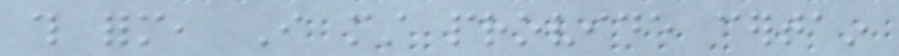this form, I must provide certain
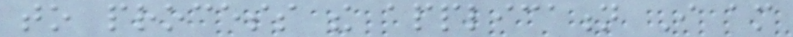to process the application I am
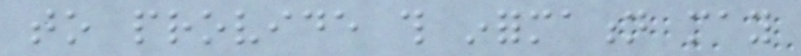to provide this information may
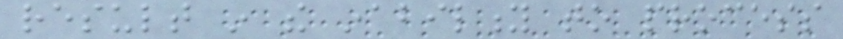result in the inability to process
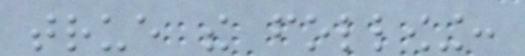true the following:
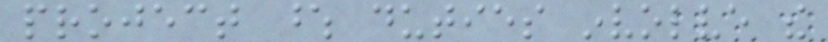project whose duties involve the
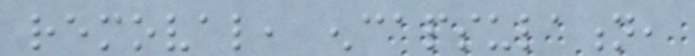removal, encapsulation,
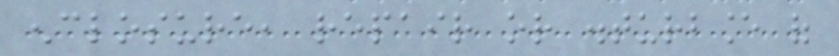enclosure, repair or disturbance of
